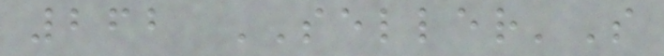262 SELLER'S
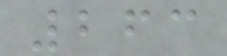263
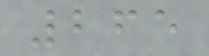265
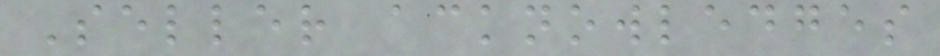Seller acknowledges
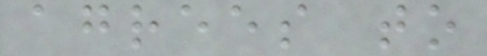agrees to
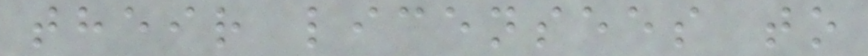their licensees to
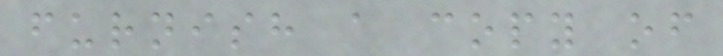furnish a copy of
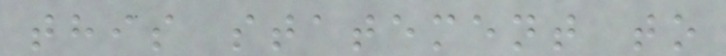this statement to
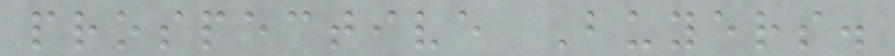prospective Buyers.
